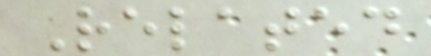Related
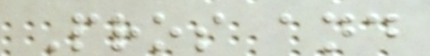Pros and
